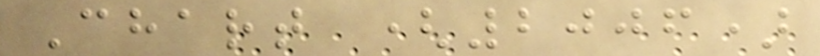Chart (2006)
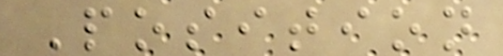Position
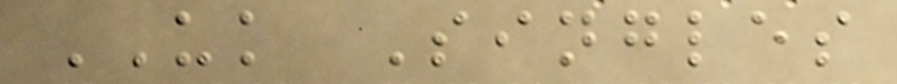UK Singles
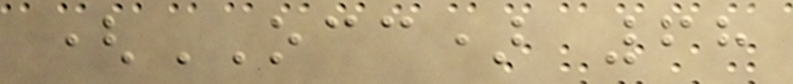(OCC) 68
